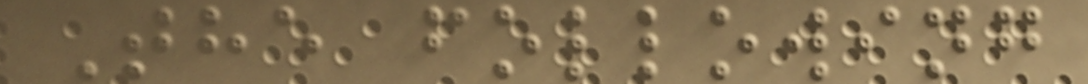The following
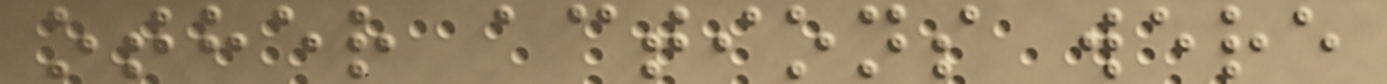other actions were
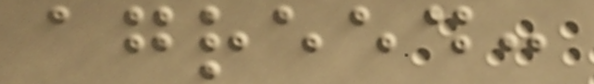agreed:
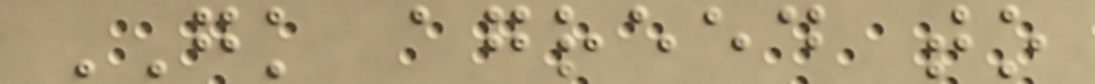GK agreed to
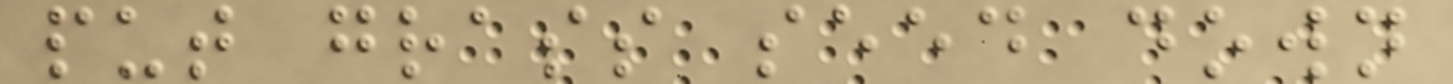put grass seed down
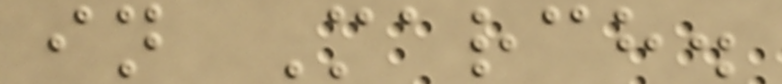in March.
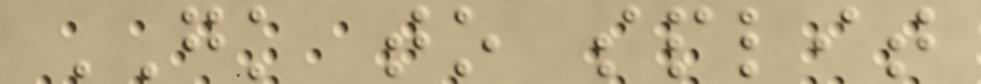GK to split
